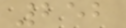252
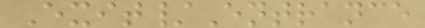Exit/Entrance
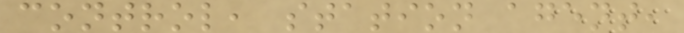control, station agent,
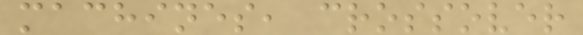machines, crossover
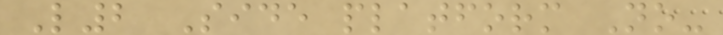L2 Side platform No-
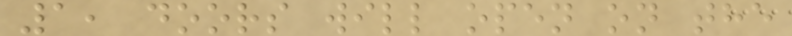1, doors will open on the
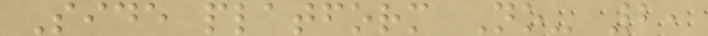Side platform No- 2,
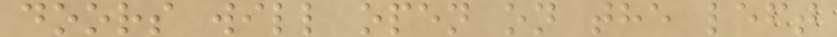doors will open on the left
